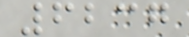6237
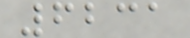6231
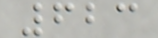623
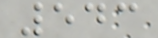543
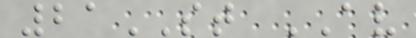21ST AV
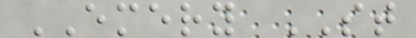EMERY ST
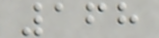168
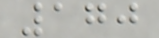170
